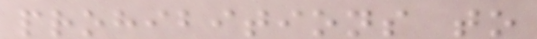prohibitions to
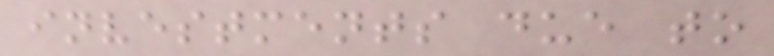investments due to
